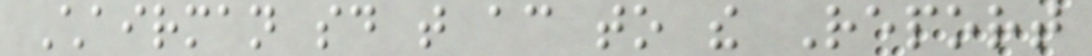Chairman said that according to the Report
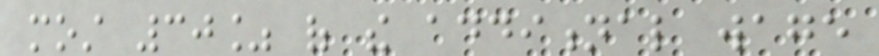most 30% of the additional wage
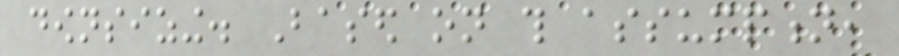downsizing. Based on this assumption,
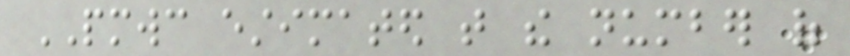PMWC estimated that the number of
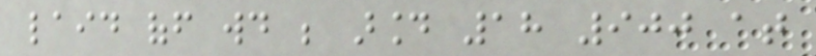laid off would be around 18 900 at
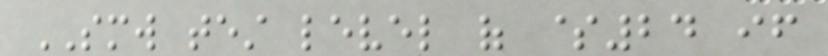SMW test level of $24 if
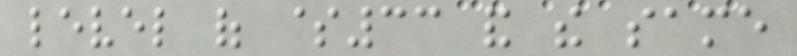level of $33 and the same
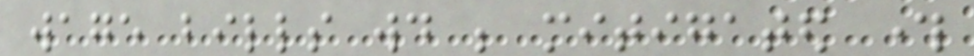wage bills would be mitigated through
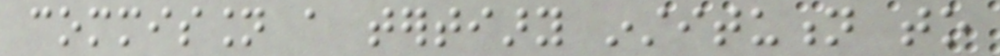commission a tertiary institution to
